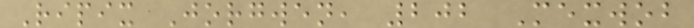Ripix Jorgwen, 202 Mexwob
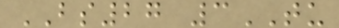BS27 3TU
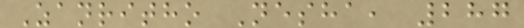Zanritho Nesha, 287
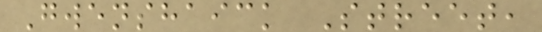Gwenshaick Street,
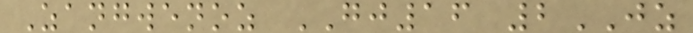Zangwenoz GJ16 2JZ
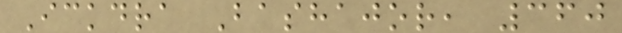Ickdra Bashajor, 360
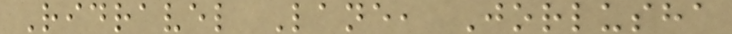Ridravel Lane, Jorlusha
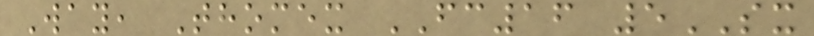Way, Thomex FC16 5SX
